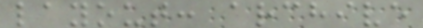layout: archive
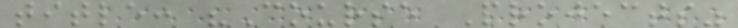title: "Course Projects"
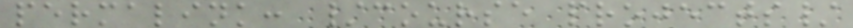permalink: /course projects/
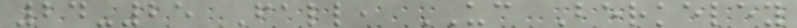24-25 Fall, UC Berkeley
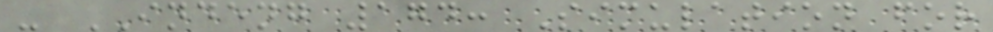- INDENG 174: Simulation for
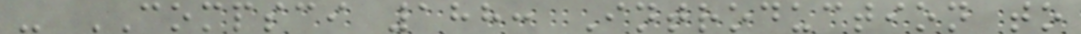- COMPSCI 188: Introduction to
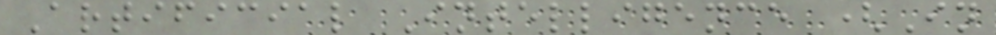Artificial Intelligence (In
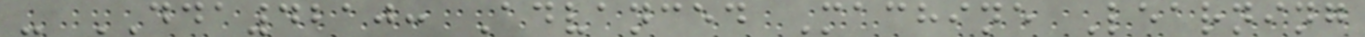- DDA4210: Advanced Machine Learning
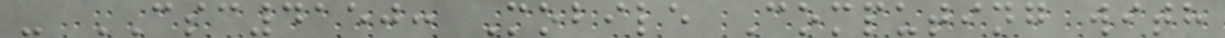- CSC4150: Mobile Computing with
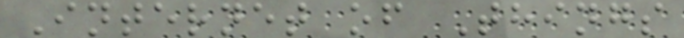Internet of Things
